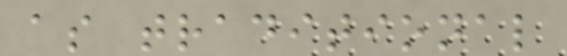as traditional
